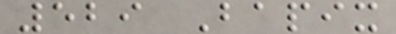529 Bapix
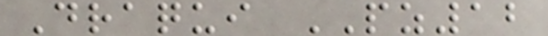Draqui PZ12
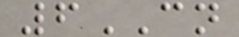6CN
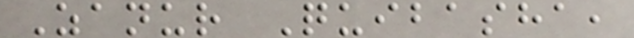Zanur Quibasha,
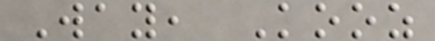Way, Kooz
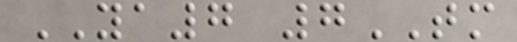YA7 7TM
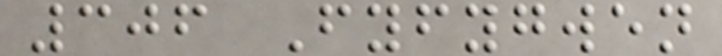306 Fyfygwen
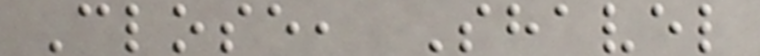Close, Shavel
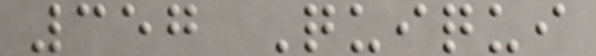357 Quiqui
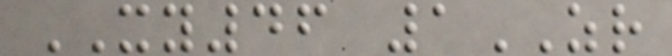XY46 1ZR
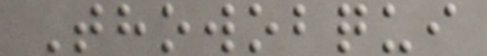Thowobqui
